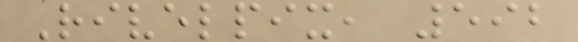Rivelpix, 592
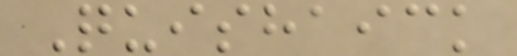Quishaick
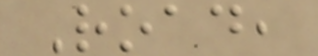Road,
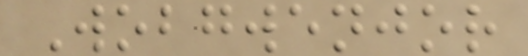Wobgwenjor
